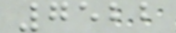7522
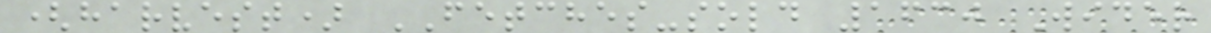(harvest) FETCHES-sold 1630 Wider
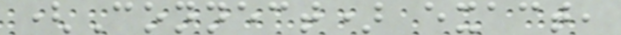(Connect) exact,
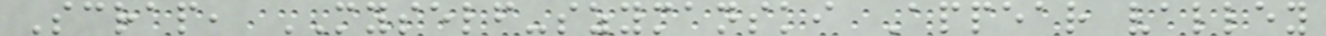Scrap, MYSELF-szymanski Appear valley
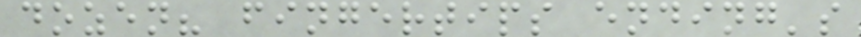dozen? fingertips ending's
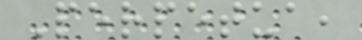Perpetua,
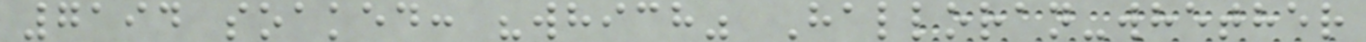7194 soaked: "which" Halloran-whether
